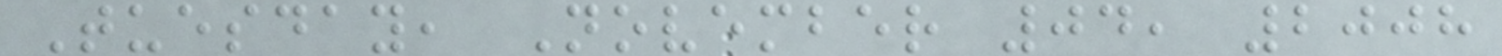Tuesday, November 04, 2008
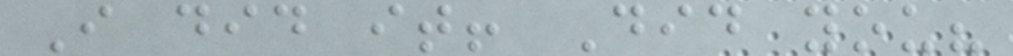I did it! Did you?
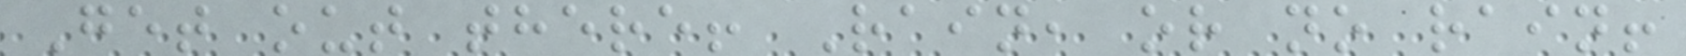Get out there! Rain, or no rain!
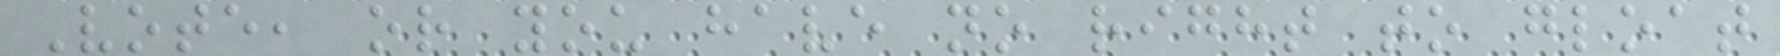Vote, or you have no right to gloat
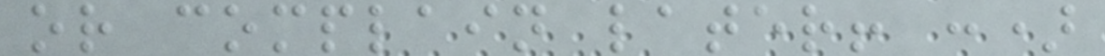or complain later! :)
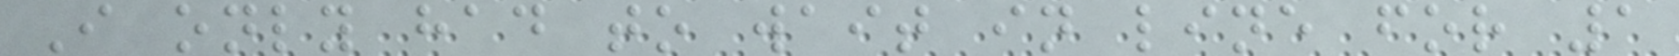I only had to wait in line for 1
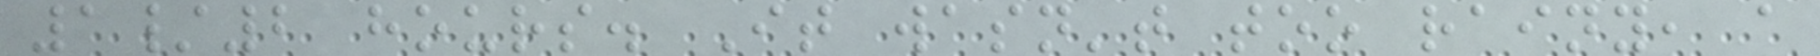1/2 hours. It wasn't too rainy, a
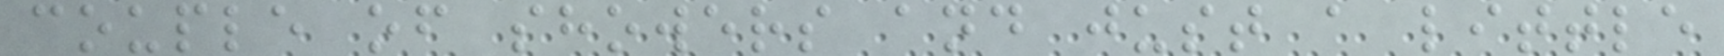couple of showers and just a little
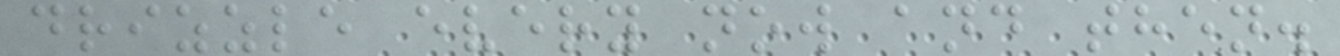drizzle every now and then.
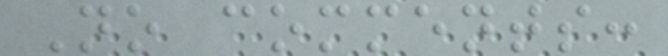No comments:
